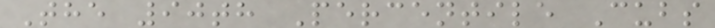The 90th Percentile Cubs
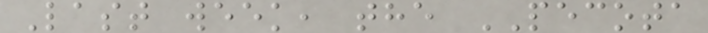Last week, the PECOTA
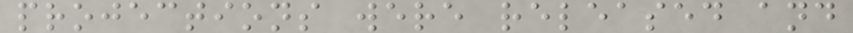projections were released and
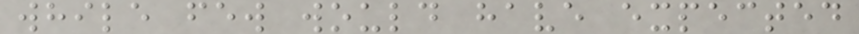while few would have expected
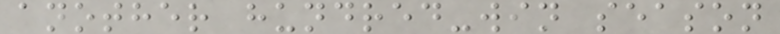another hundred-win season
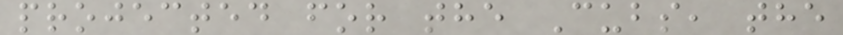projected for the Cubs, the
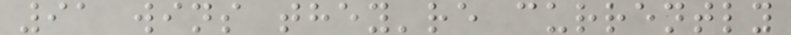91 wins they're currently
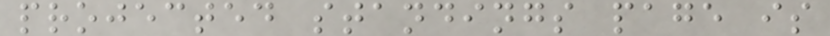projected standings page is
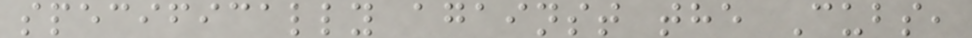specifically against the Cubs,
